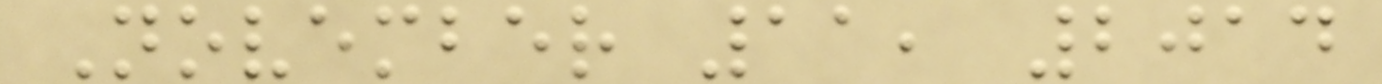November 11, 2014
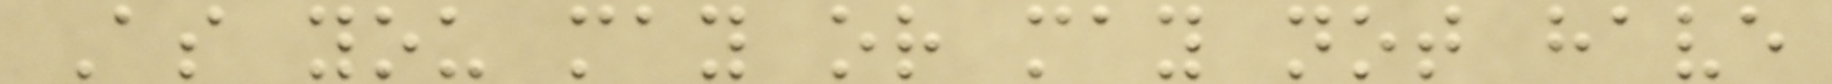As you may or may not have
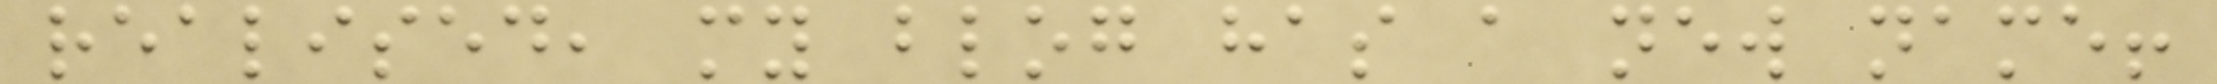realised, my blog has a new name!
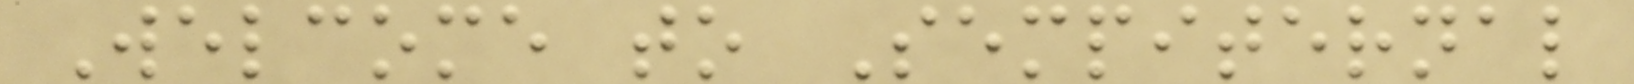Welcome to Sempiternal
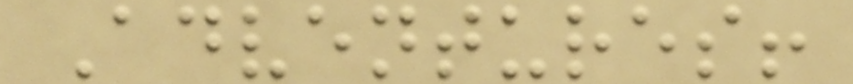Adventures!
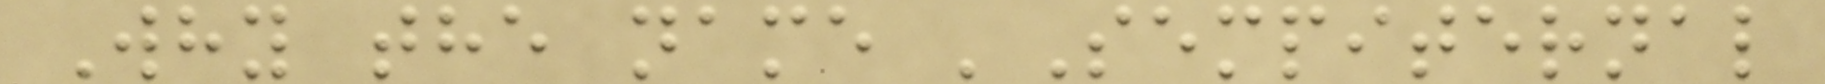Why the name 'Sempiternal
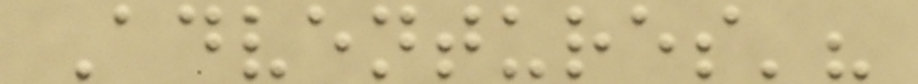Adventures'?
